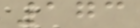173
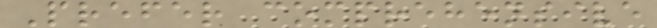Prefer comprehensive
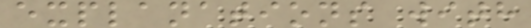explanations with
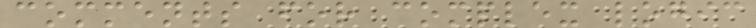comments for complex logic
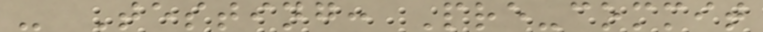- Testing: Pre-commit
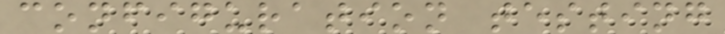configuration testing
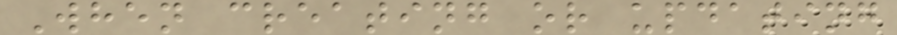When creating or updating
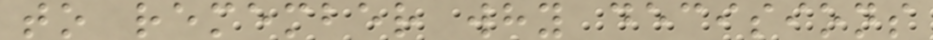to remember why decisions
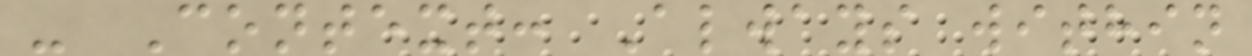- Context: Always within
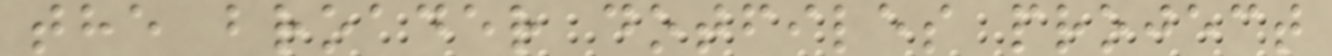the broader dotfiles project
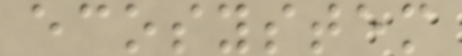ecosystem
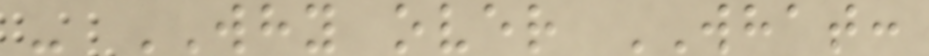- WHY over WHAT:
